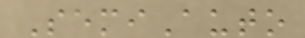SemiAuto
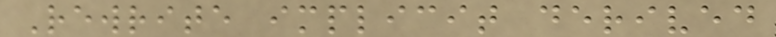Rewrite implicit derived
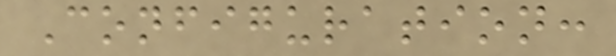Configuration:
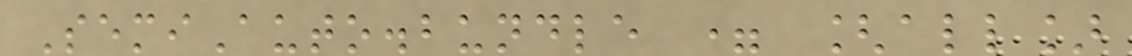SemiAuto.bundle = [all]
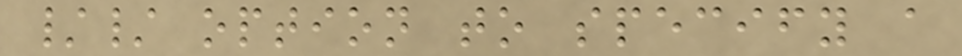// option to specify a
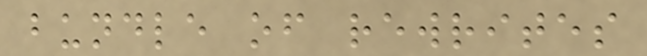bundle of rewrites
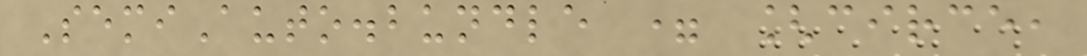SemiAuto.bundle = [circe,
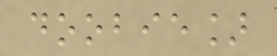doobie]
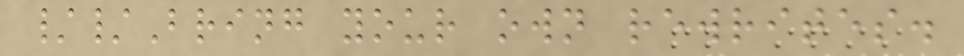//Bring your own rewrites.
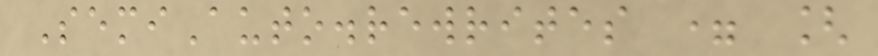SemiAuto.rewrites = [
